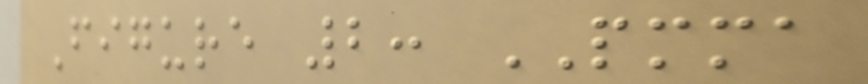Figure 2: PMMA
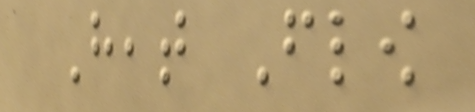Heat Flow
